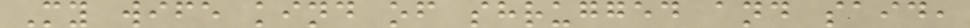My wife kind of shrugged and said,
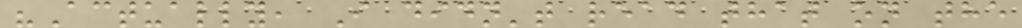"Actually, I didn't read that on the
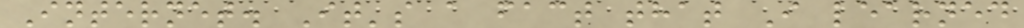Internet. It's a fact that I learned
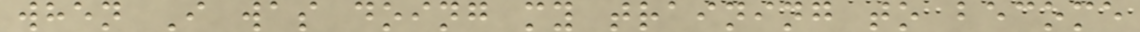when I was doing my training to become
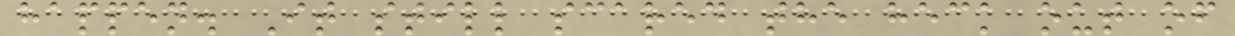happen. It still scared the heck out of
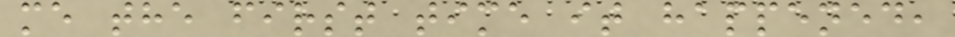me the first time it happened,
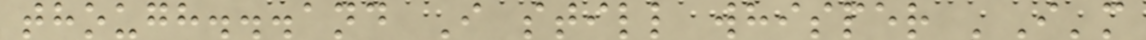though...and I still whisper 'I'm
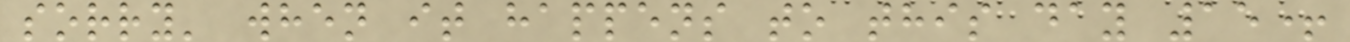sorry' when it happens to this day 15+
